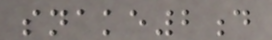snake2d
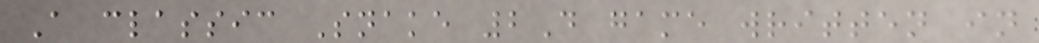A classic Snake 2D game written in
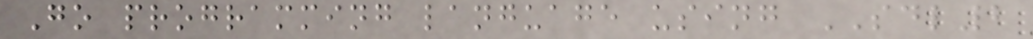Go programming language using SDL2
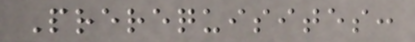Prerequisites:
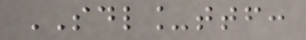SDL_ttf:
